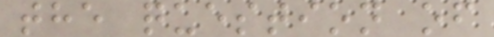the question of
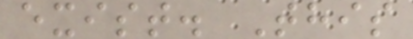exist. This
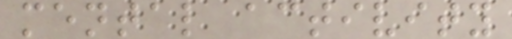mental activity
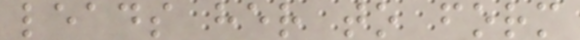leads her to form
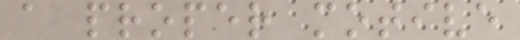a proper motive
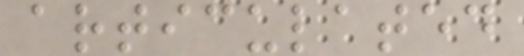articulated
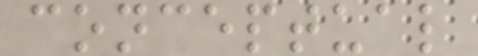conceptual
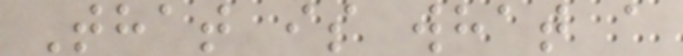That is what a
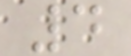4
